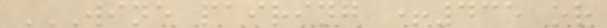WINE PAIRING +435 OR
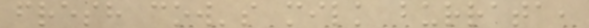fresh cow's milk burrata,
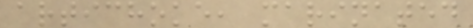artichoke, marinated
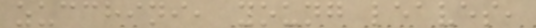zucchini, young leaves,
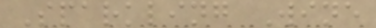Sparkling Wine
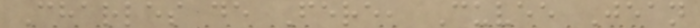Charles de Fere, Cuvee Jean
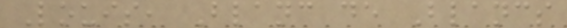Louis, Blanc de Blancs
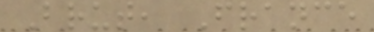Brut, France
